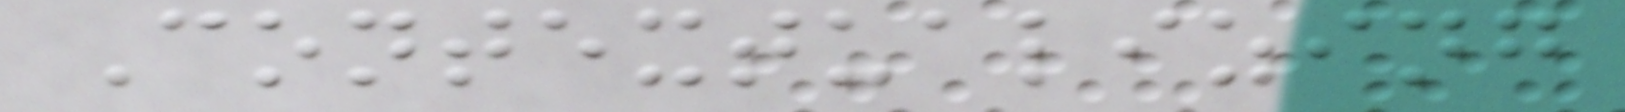Contextualizing
